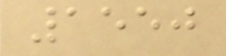1550
